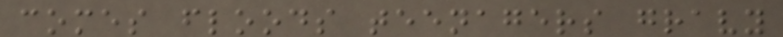comes floods teenagers gravy
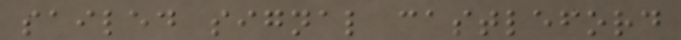sailed signal castleford
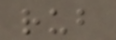rub
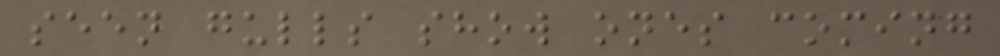seen gulls show ones coming
